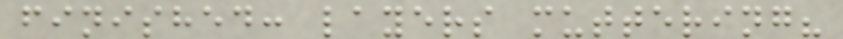finished: layers muttering?
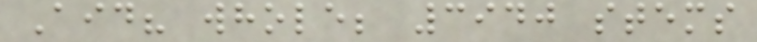Aid? whole; 3940 stems
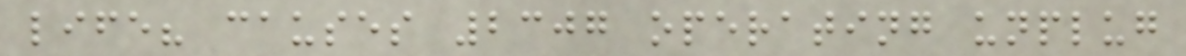life? causes 2307 operating unplug
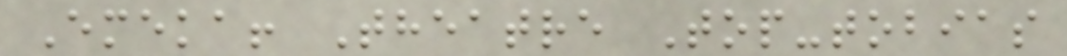Emeka! Theatre Top-tobias
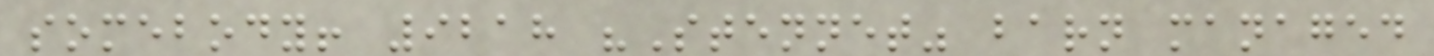somebody! 9218 "Stennet" barn managed
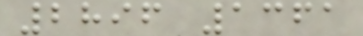2896 1361
